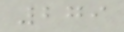279
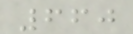660
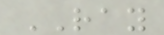RAY
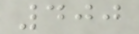400
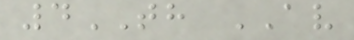4TH AV
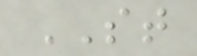ST
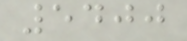5400
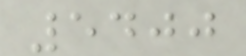5400
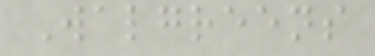Walgreens
